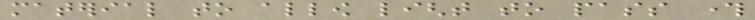material to allow light to pass through
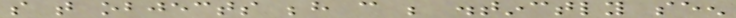so that objects behind can be distinctly seen
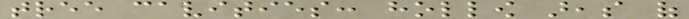tree cavities: hollow areas of
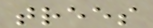trees
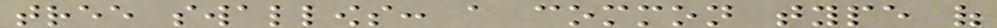tree swallows: a common type of
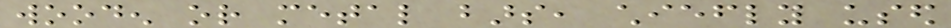wooden or metal bars, chiefly used
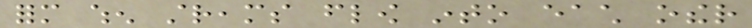form when streams flow into each other
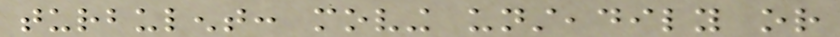turbulent: moving unsteadily or
